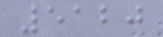5120
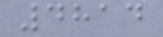4814
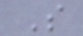S
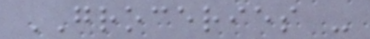GROCERIES -
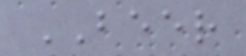BEER
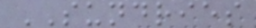SUNDRIES
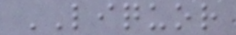LIQUOR
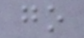go
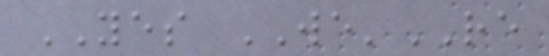YES WE'RE
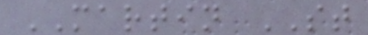MARTIN ST
